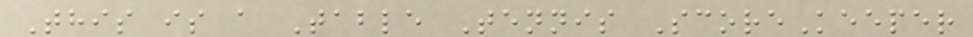This is a Table Tennis ScoreKeeper
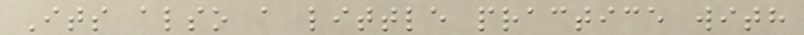Its also a little practice with
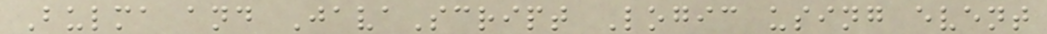Bulma and JavaScript Logic using event
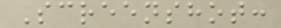Screenshot:
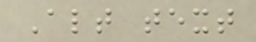Alt text
